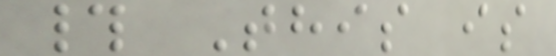# This is
